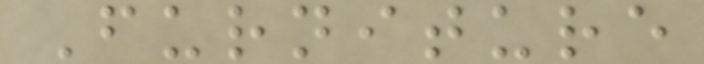Furniture
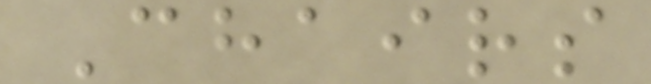Chairs
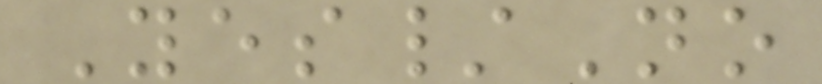Yes/No
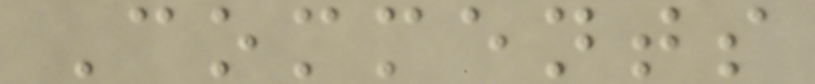Comments
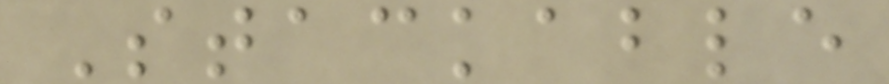Stackable
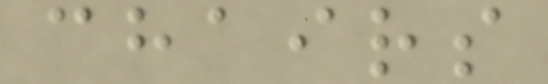chairs
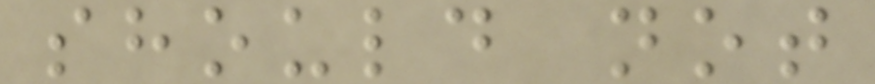should not
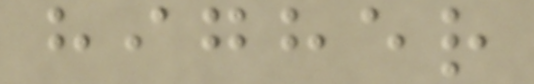higher
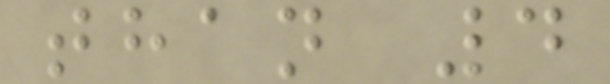than 4
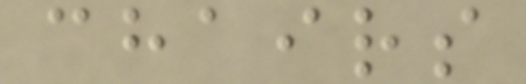chairs
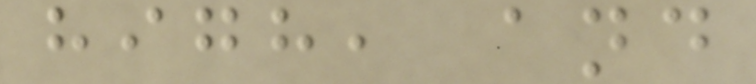high, and
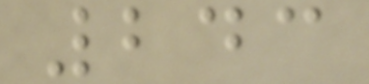243
